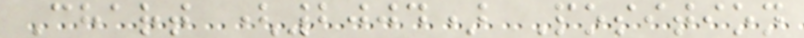Chart (2004) Position
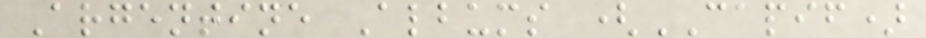Argentine Albums (CAPIF)
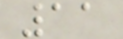11
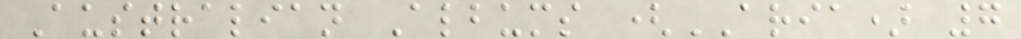Australian Albums (ARIA) 7
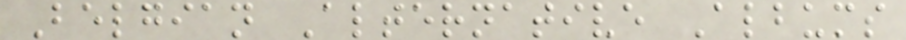Belgian Alternative Albums
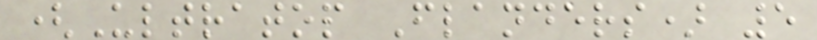(Ultratop Flanders) 5
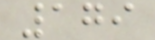179
